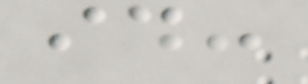id:
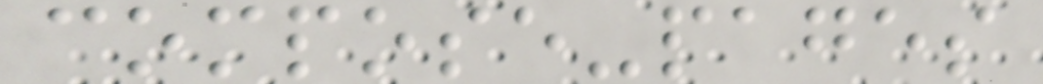compose-pages
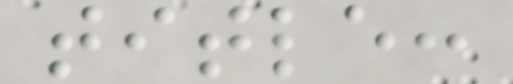title:
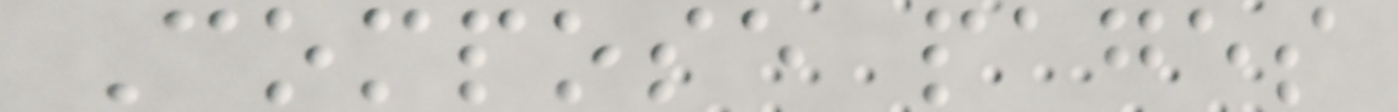Compose pages
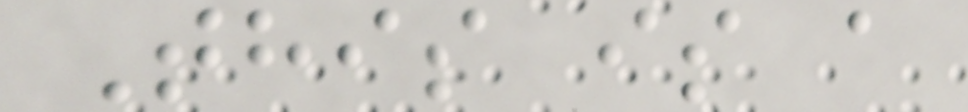This is a
